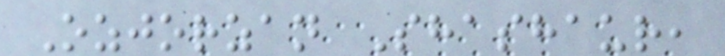Ozjorzan Shashaur,
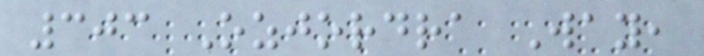303 Ozjordra Way,
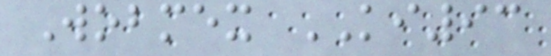Wobmex KI93
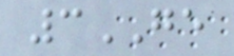3GE
